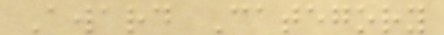Award Category
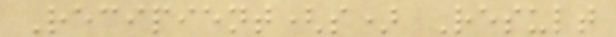Recipient(s) Result
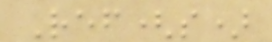Ref(s)
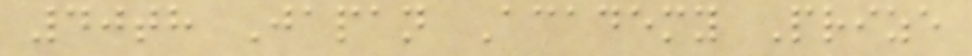40th Japan Academy Prize
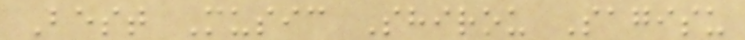Best Music Shirou Sagisu
